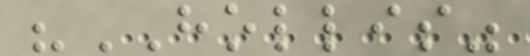"HOLLIS"
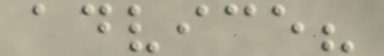advice?
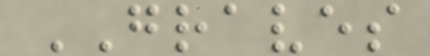GRAVES
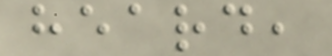heard,
